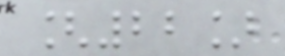[22]
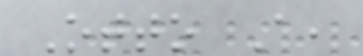Otto A,
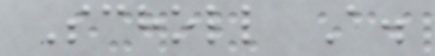Scholl A.
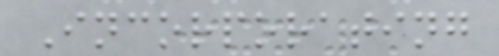Incorporating
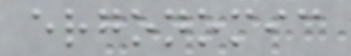ergonomic
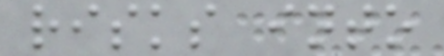risks into
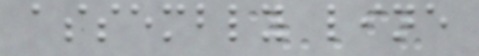assembly line
